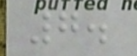7.
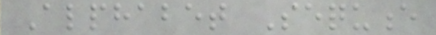Alphabet Sequence
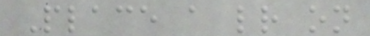Place a letter on
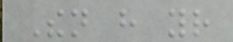Then have your
